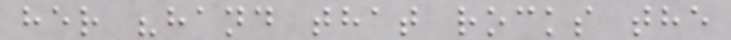her "hand that rocks the
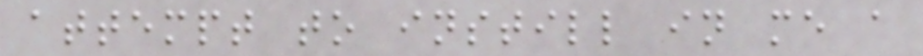attempt to instill in me a
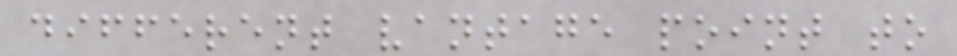different vantage point to
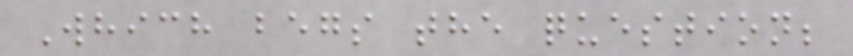Which begs the question;
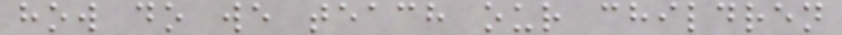how do we teach our children
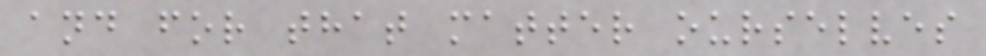and for that matter ourselves
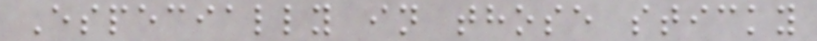Especially in those sticky
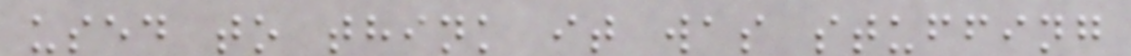used to think it was stuffing
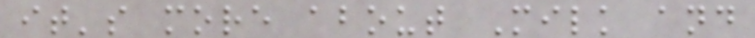it's more about Milk and
